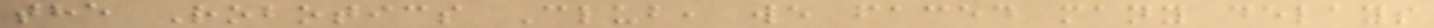the Robotics Club, we faced many delays
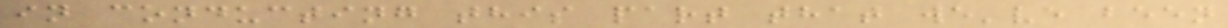in conducting this part that we've been
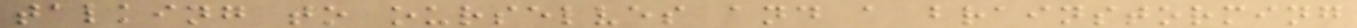talking to ourselves and a brainstorming
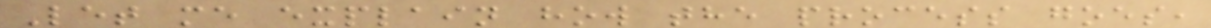Let me explain how the process goes,
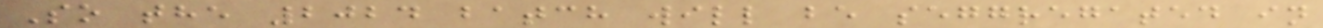So the 2024 batch will be seggregated in
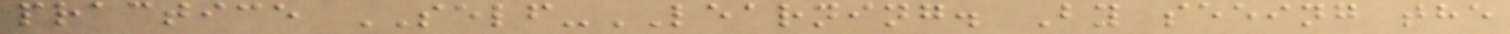practice SELF-LEARNING. By seeing the
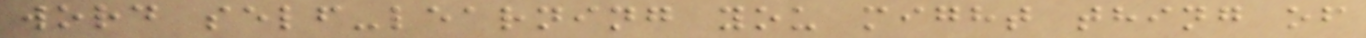word self-learning you might thing of
